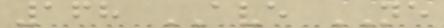168 AVE NE
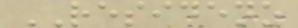RESIDENZ
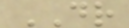DR
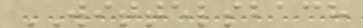WITTELSBACH
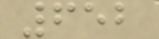652
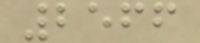2566
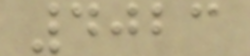4023
